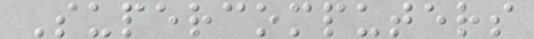Supercomputers
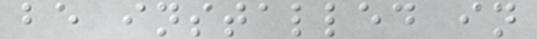be installed in
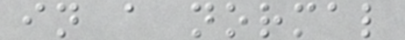in a normal
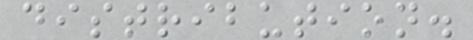distribution.
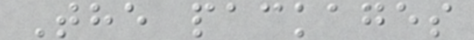The packages
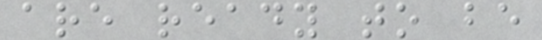are ready to be
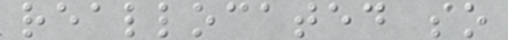reallocated so
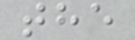the
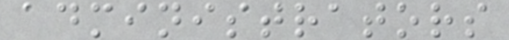administrators
